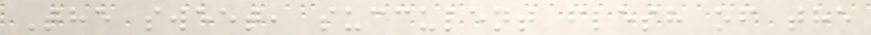The sweet, succulent flesh of the
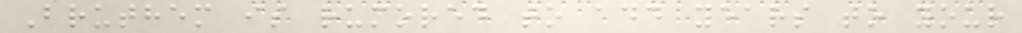Bruthem is rumored to add years to your
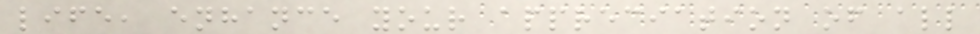life, enhance your appreciation of all
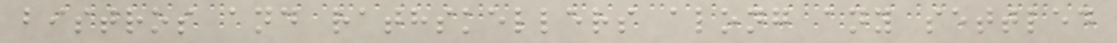bistros and rathskellers along any settled
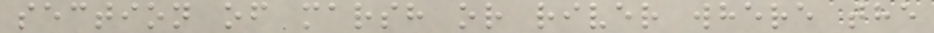section of marsh or river where the
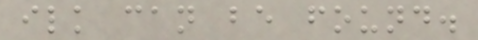ilk can be found.
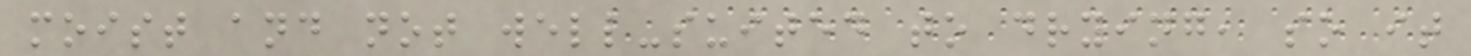moist and not well-suited to drying, so it
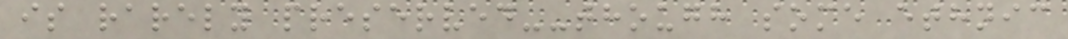is rarely preserved--though some ethnic
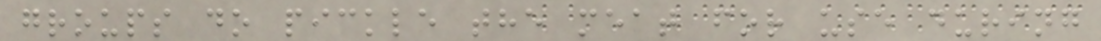groups do pickle the meat for use during
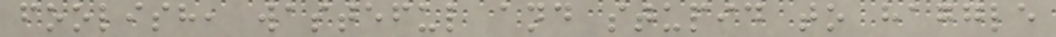foolish, wasteful and stupid to haggle
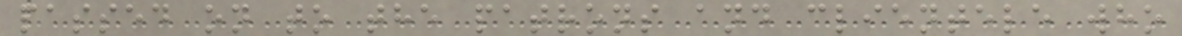passed on to the patrons and clientele who
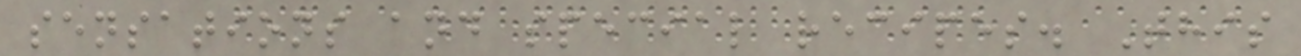sensations and special recipes. This
